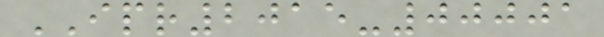IPR2015-00001
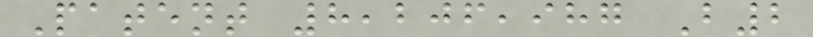Patent 8,206,987 B2
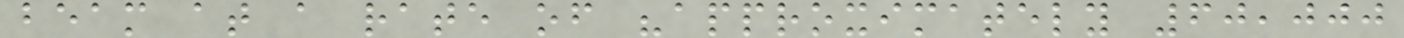beam at a rate of "approximately 60,000
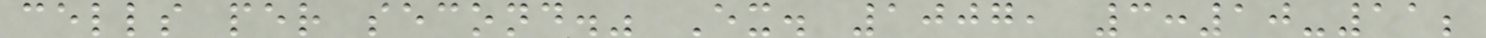cells per second." Ex. 1007, 3:10-11;
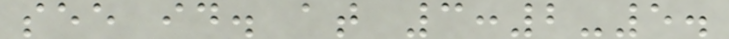see id. at 3:2-5.
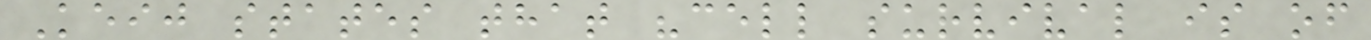Keij states that "cell survival is of
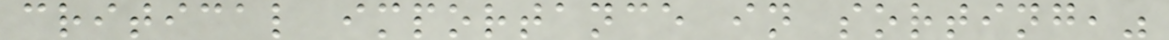critical importance in sorting,"
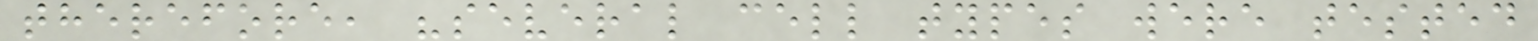therefore, "several cell types were tested
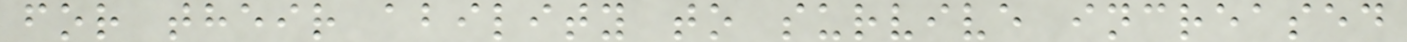for their ability to survive increased
